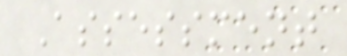Assessment
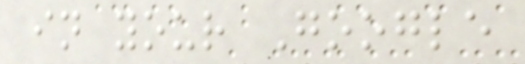in your Google
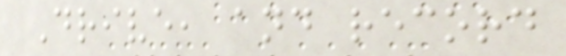Drive, and record
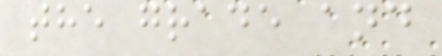the grade and
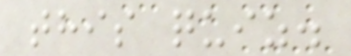this quiz.
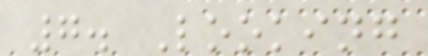7. Looking
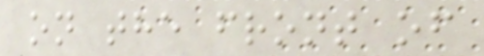on the front of
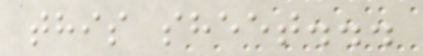this sheet...
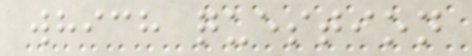which question
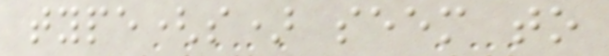type(s) seem to
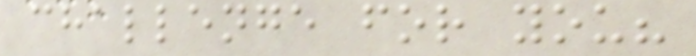challenge for you?
